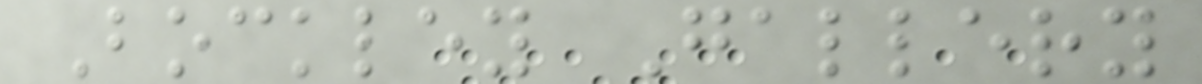Bockley Gallery
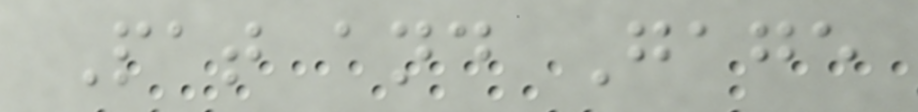Pat and Gage
